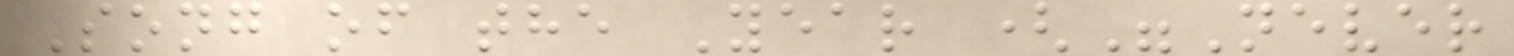Song of the Year ("Never
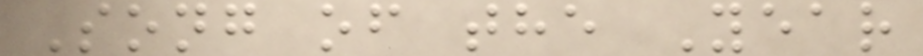Song of the Year
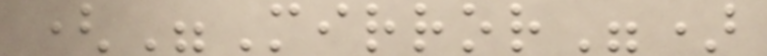("Mirror")
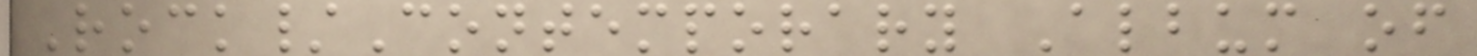Rock/Contemporary Album of
